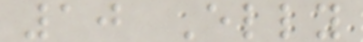10 Elly
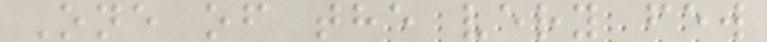One of the very few
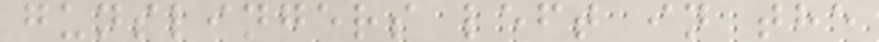gunslingers left in the
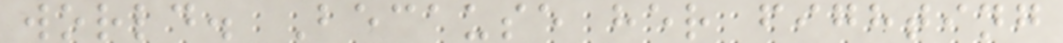world. Because her fighting
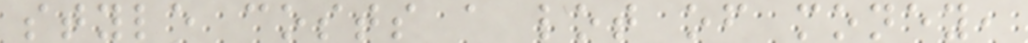style costs a lot of money,
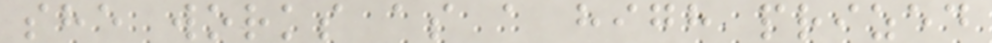she works as a high prized
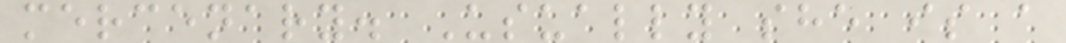mercenary. Usually she is a
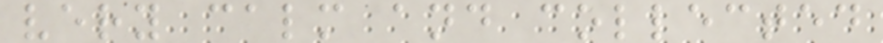very calm and collected
